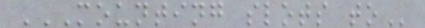MOUNTING SLOTS TO
